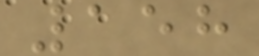158
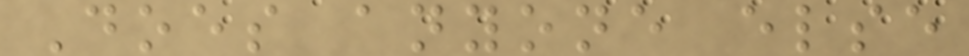Does anyone else
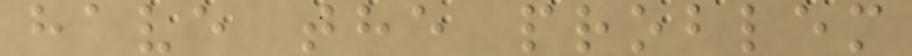have the problem
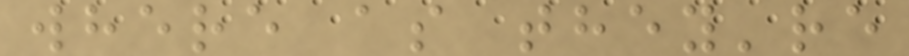where as they're
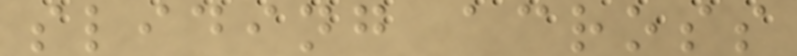sliding across
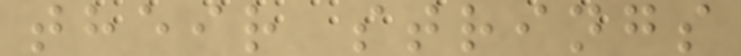their strings
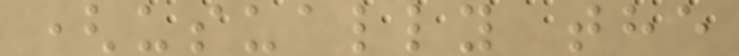(usually the
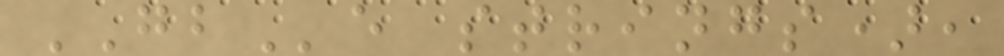GBe strings),
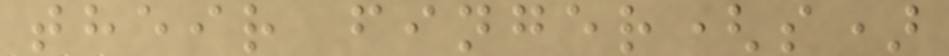their finger(s)
